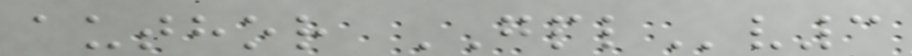author GPLv3
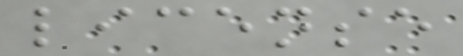license
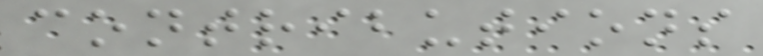contributions
